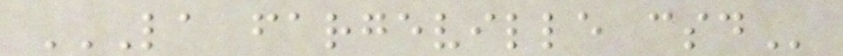LA FARGEVILLE CSD
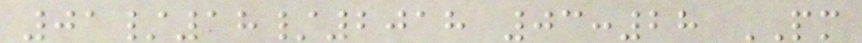01/18/2018 03:28 PM
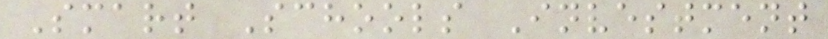Smart Schools Investment
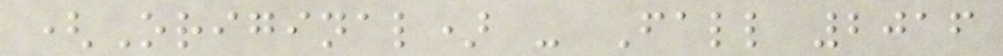(Original) - Fall 2016
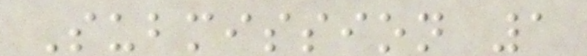Submission 1
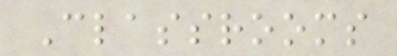Classrooms
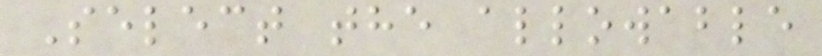Select the allowable
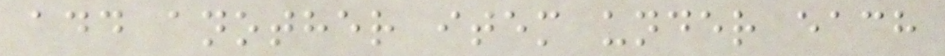add another item under each
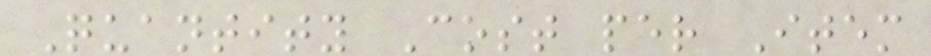Quantity Cost per Item
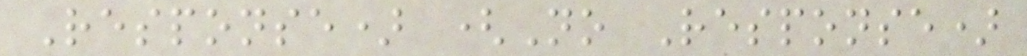Response) (No Response)
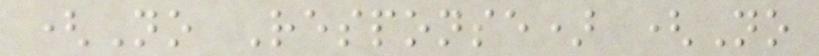(No Response) (No
